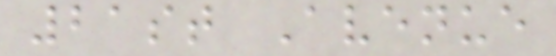21st Avenue
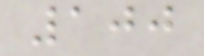100
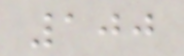100
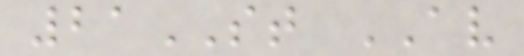21ST AV
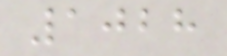1028
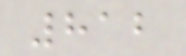812
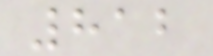812
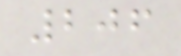206
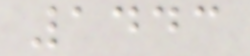1443
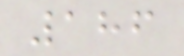186
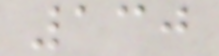130
